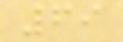69
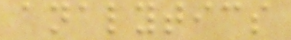analytics
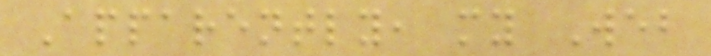Apparently, my Web
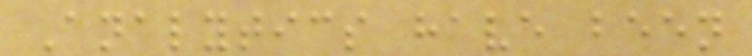Analytics have been
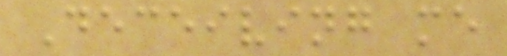Deceiving me
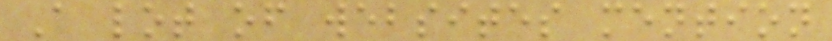A lot of websites mention
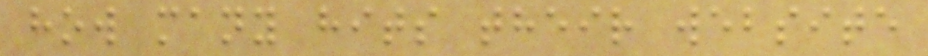how many hits their website
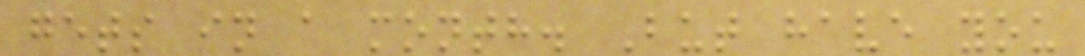gets in a month. But have you
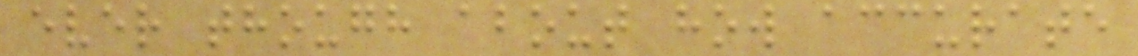ever though about how accurate
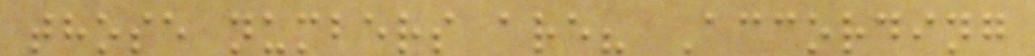those numbers are? According
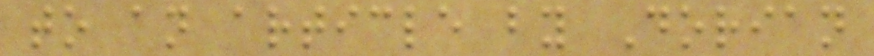to an article by Dorian
